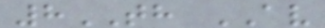8TH AV
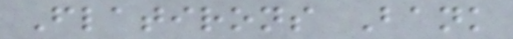Flatirons Bank
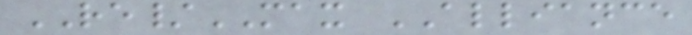RE/MAX ALLIANCE
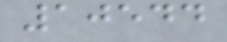10544
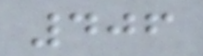406
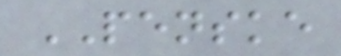PENSKE
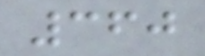360
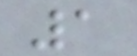1
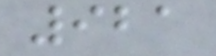921
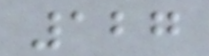127
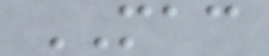MAC
